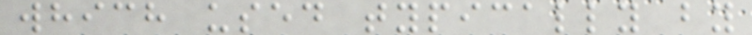which used typically by
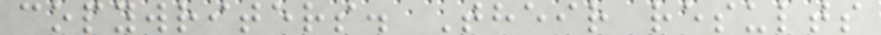copywriters. Their results
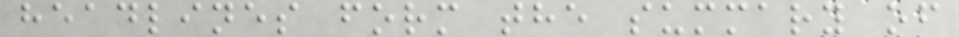headlines form the summary of
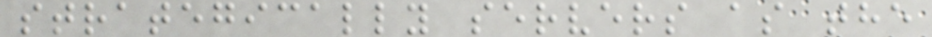strategically servers as the
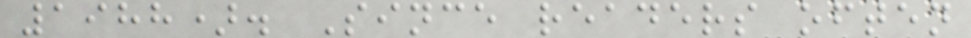1988). Since readers often
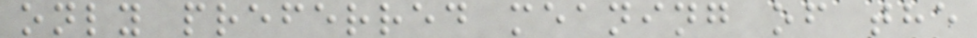only preferred meaning of the
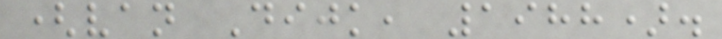(van Dijk, 1988).
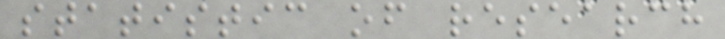statistic of research
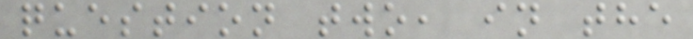question two, in the
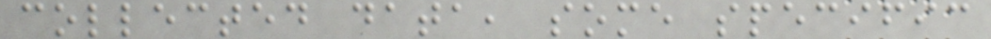collected data, some specific
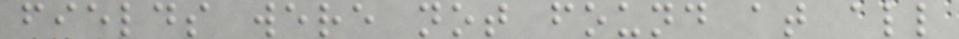fields were not found at all
